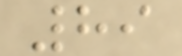89
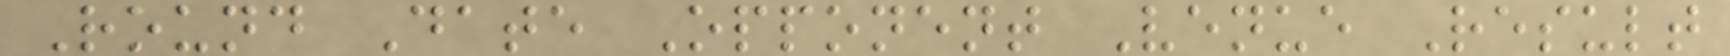Round Date Opponent Venue Result
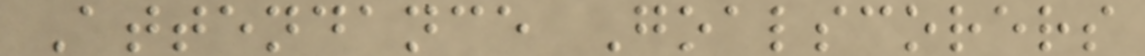Attendance Goalscorers
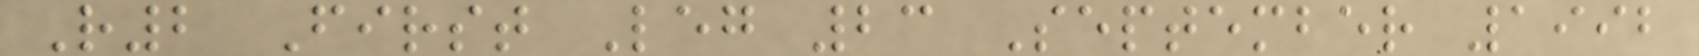R2 First Leg 23 September 1992
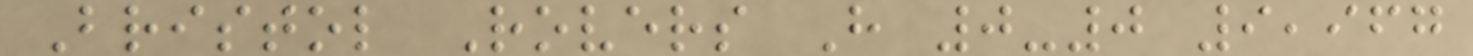Bristol Rovers H 0-0 9,967
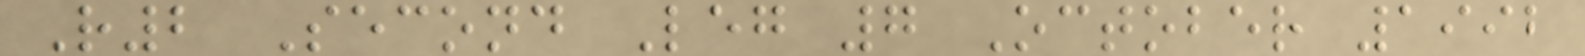R2 Second Leg 7 October 1992
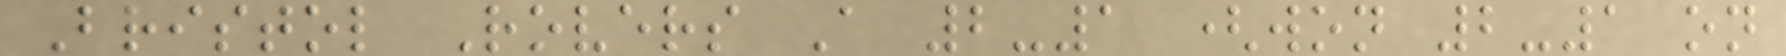Bristol Rovers A 2-1 (won 2-1 on
